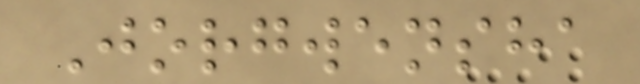Jorgwensha
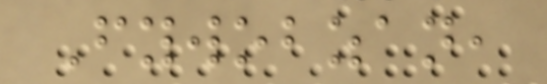Fywobzan,
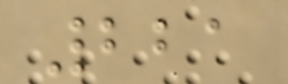221
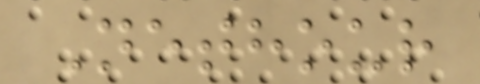Nethour
